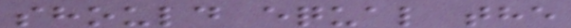should equal the
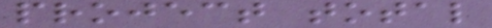project total
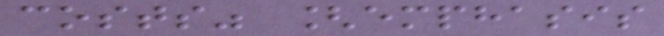costs" [emphasis
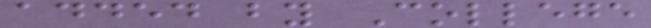added by College
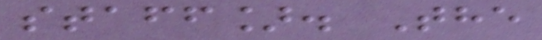staff]. The
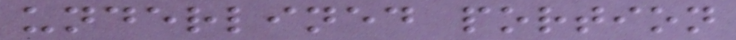underlined portion
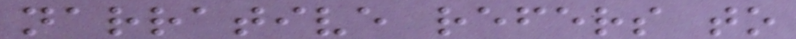narrative refers to
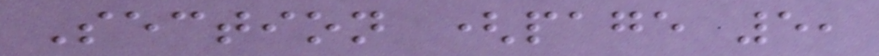Section (page 5,
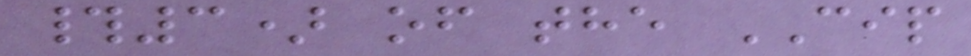#3) of the CIP
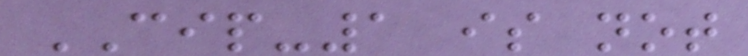CIP-1 is not
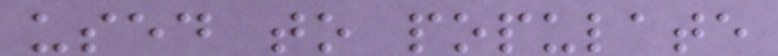used to populate
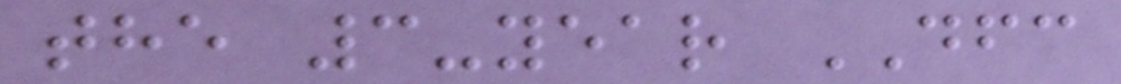the 3-year DFC
